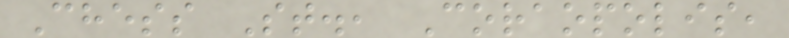Chess St., Coraopolis,
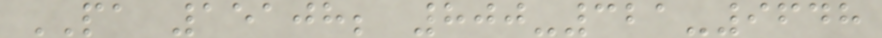PA 15108; 800-321-9648
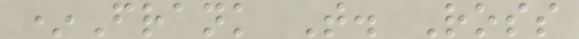*Frank T. Ross
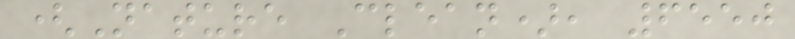(Nature Clean), 6550
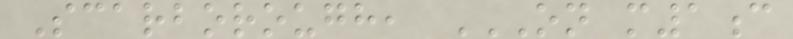Scarborough, ON M1C
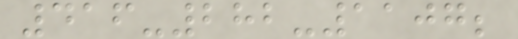416-282-1107;
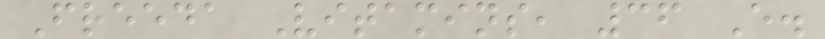Freeda Vitamins, 36 E.
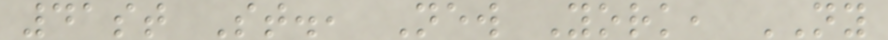41st St., New York, NY
